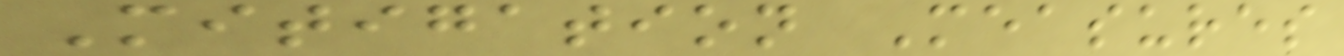Mitigation Measures
